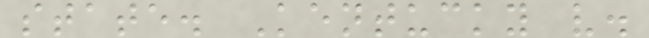state. Kentucky v.
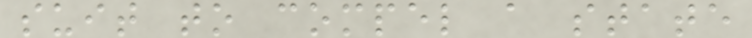suit to compel a state
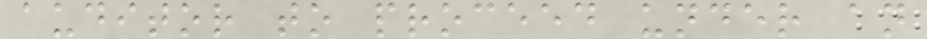auditor to proceed under an
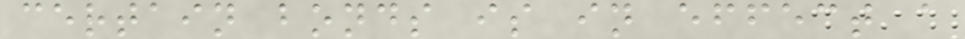certain bonds is in effect a
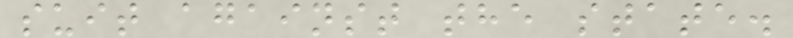suit against the state.
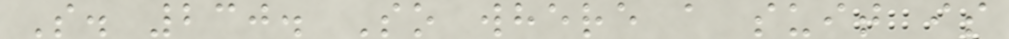S. 230. So where a suit is
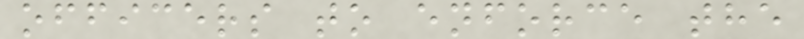officers to enforce the
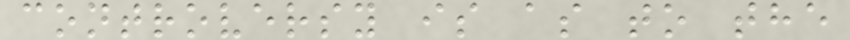controversy is as to the
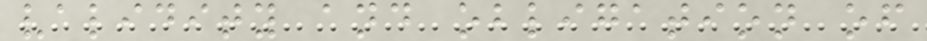validity and obligation of
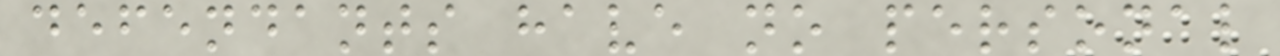defendants have no personal
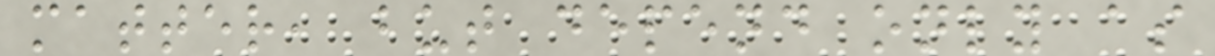matter, but depend only as
